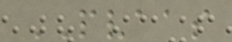PVAAS
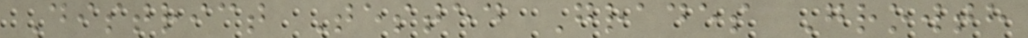District Tested Grades Growth
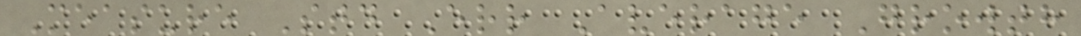Measure Std Err Average Growth
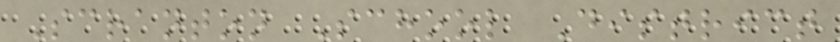Scranton School District
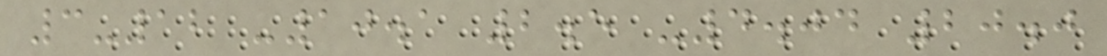3-12 -10.1 2.5 -4.04 20.0
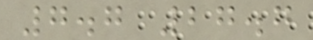7.7 27.7
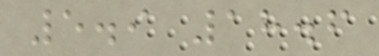5.9 18.6
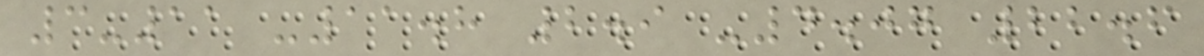3-11 -11.8 2.9 -4.07 22.6
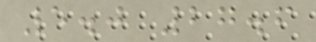5.0 27.6
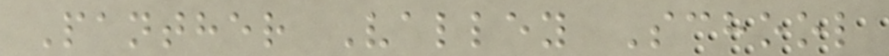Panther Valley School
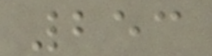253
